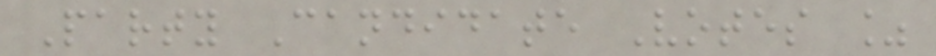Party Candidate Votes %
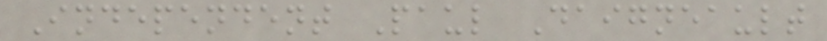Independent Paul Daigneault
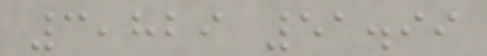3,829 51.99
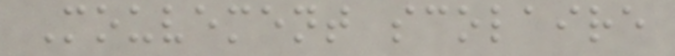Mouvement scolaire
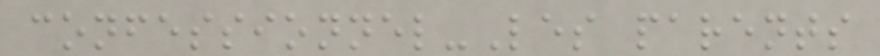confessionnel-Les parents
